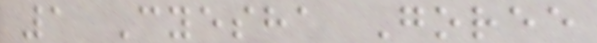1 Cyesha Goree
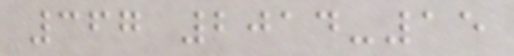367 2014-15
